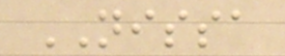NISSA
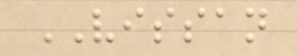VISSAN
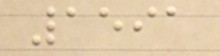1591
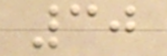30
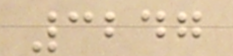3247
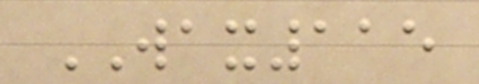WAX115
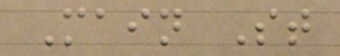Main St
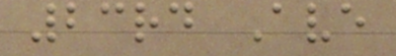23rd Ave
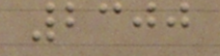2300
